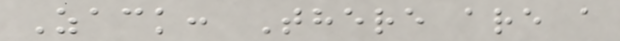Zack: There are a
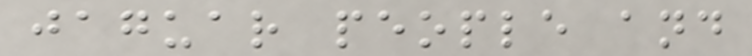jaguar people and
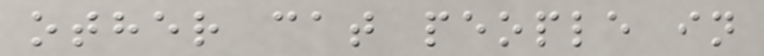other cat people in
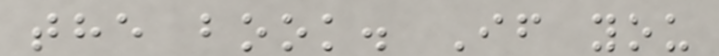the book. If you
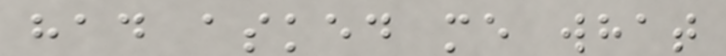had asked me what
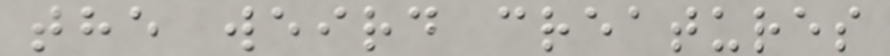the weird creatures
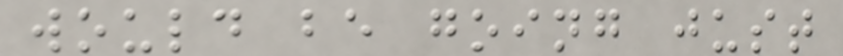would be going just
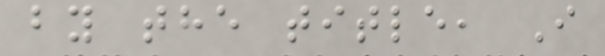by the title, I
